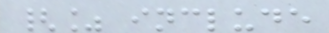{% include
